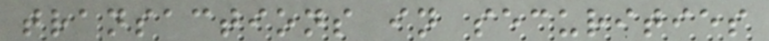transactions in securities
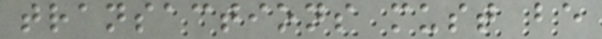transactions must be
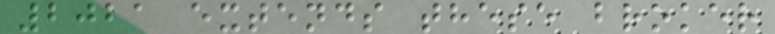2021 extends these broker
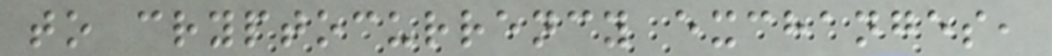to cryptocurrency exchanges,
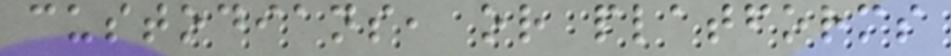custodians, or platforms
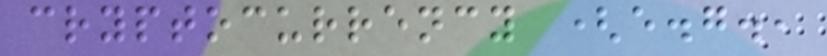cryptocurrency (e.g.,
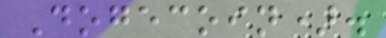Dogecoin).
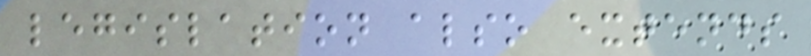legislation also extends
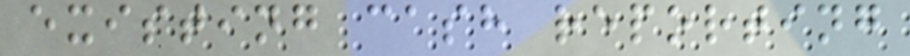existing cash reporting
